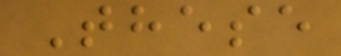These
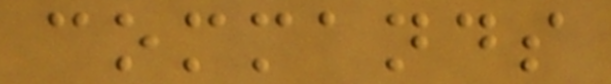commands
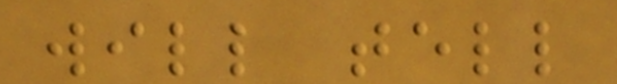will tell
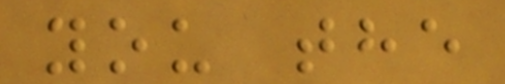you the
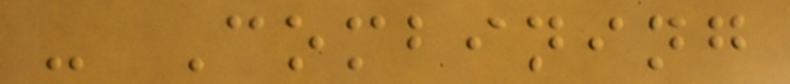- Combining
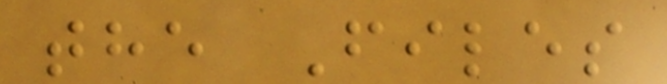the Files
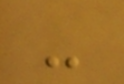-
